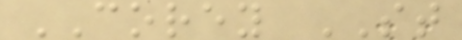COREY ST
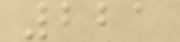221
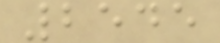2545
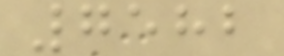7582
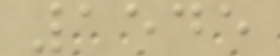1545
